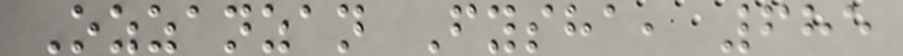Ozzanzan Fysha, 685
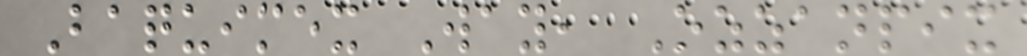Baquimex Way, Ozzanpix
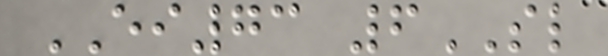EI73 6SL
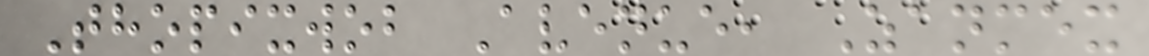Thopixwob Avenue, Zanmex
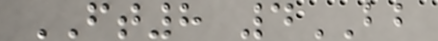FT8 4BB
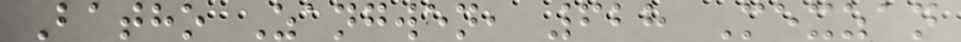Batho Zangwen, 628 Mexzan
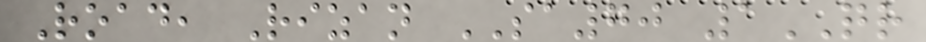Road, Rizan SA70 1QR
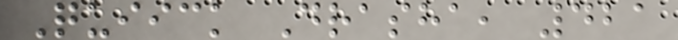Quiick Drasha, 421
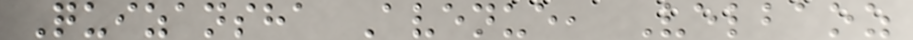Quizansha Avenue, Velbaoz
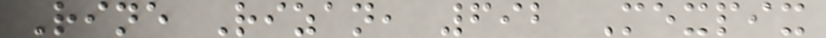Rine Rizan, 692 Mexpix
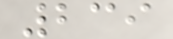239
